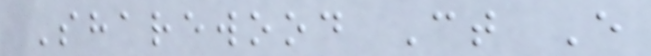Sharewood Ct E
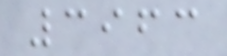3963
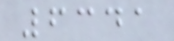6341
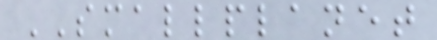SMALLPLANET
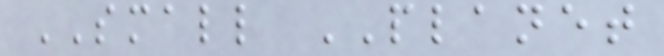SMALL PLANET
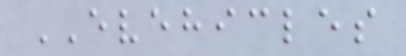EVEHICLES
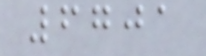6701
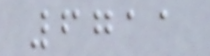6711
